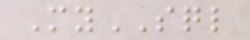MySQL
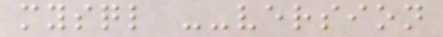mysql --version
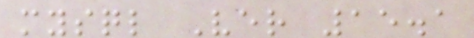mysql Ver 15.1
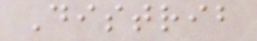Distrib
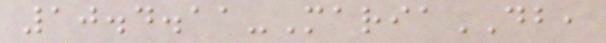10.4.11-MariaDB,
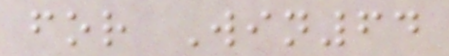for Win64
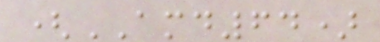(AMD64)
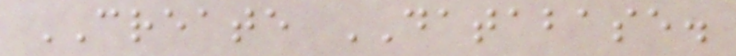CREATE DATABASE.
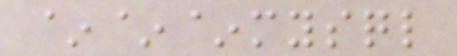~~~mysql
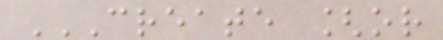CREATE [OR
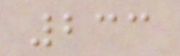233
